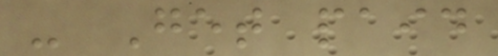- Get paid
